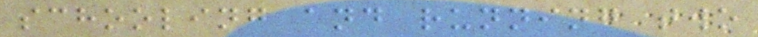schooling and running two
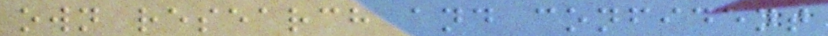own research and confident
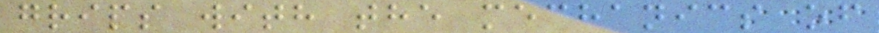grips with the mechanics of
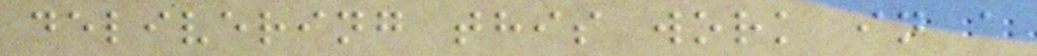delivering this work in a
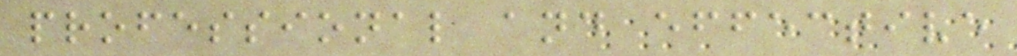professional and effective
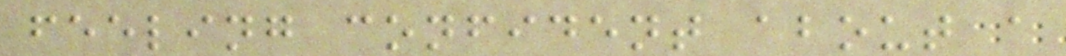feeling confident about a
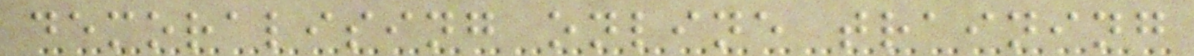demoralising online training
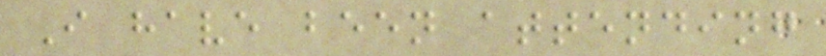I have been attending
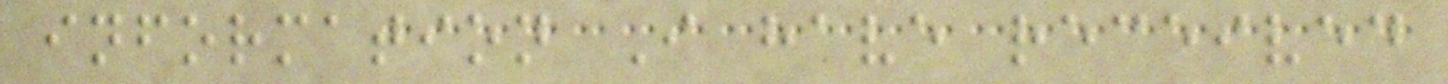information I have received
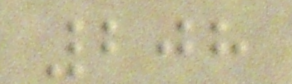208
